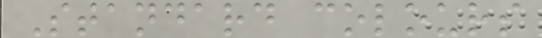Standard colours
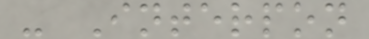- Interpon
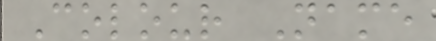Colour Name
